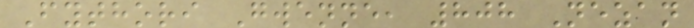Fythori Gwenne, 808 Nezan
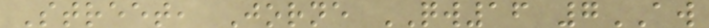Street, Jorne QW16 7AW
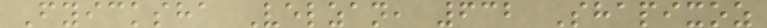Fyicksha Velzan, 632 Shapixoz
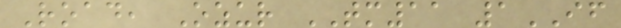Road, Ozur TM11 1IF
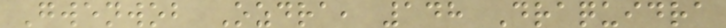Gwenwob Ozdra, 148 Draquidra
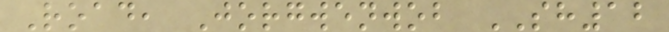Road, Jorgwenwob SH12
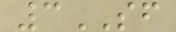3SF
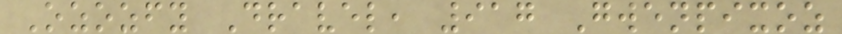Ozozfy Dravel, 917 Gwenpixoz
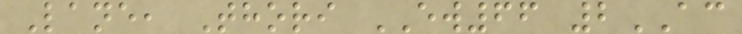Lane, Thori EW66 2AC
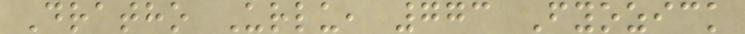Dratho Urlu, 773 Fyozick
